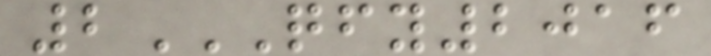2QFY2016
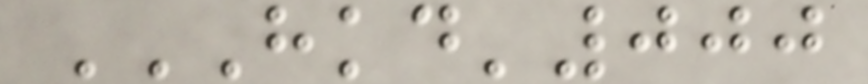HKD'000
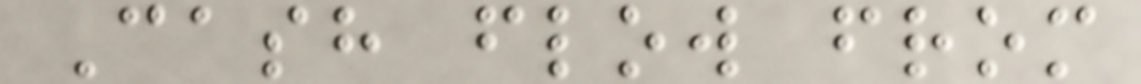Cash flow from
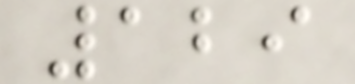129
